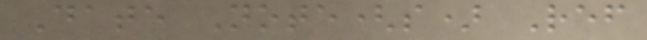Date Note(s) Ref
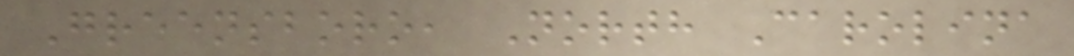Greensboro, North Carolina
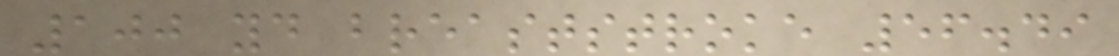100 yd breaststroke 56.49
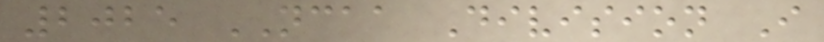2025 NCAA Division I
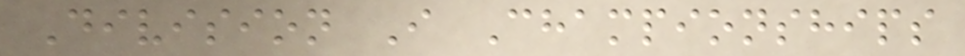Division I Championships
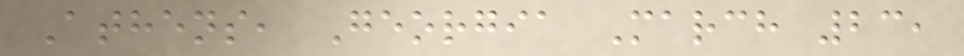Athens, Georgia March 23,
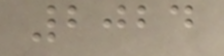2024
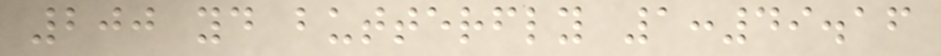200 yd butterfly 1:49.16
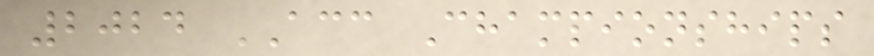2024 ACC Championships
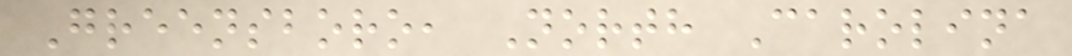Greensboro, North Carolina
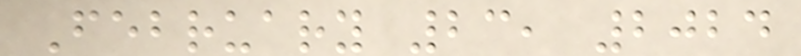February 23, 2024
